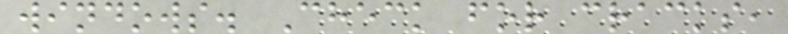windows. Check for cracks,
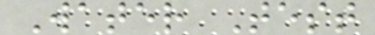Water Test
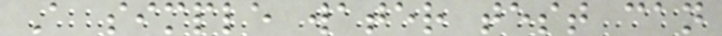A simple water test can
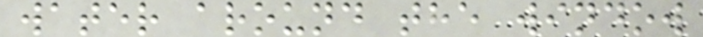water around the window
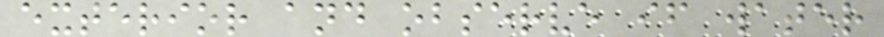exterior and observe if water
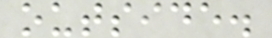outside.
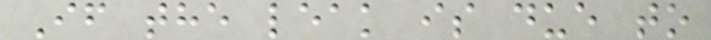If the leak is due to
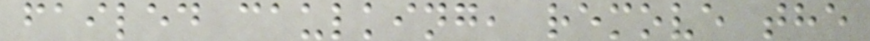failed caulking, remove the
